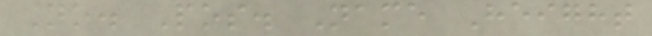No. Pos. Name Height
